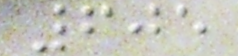605
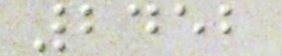2452
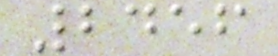2456
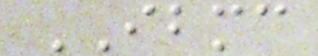IBMC
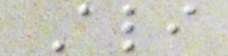Ali
